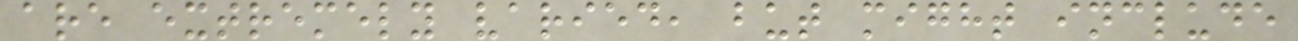are extremely varied, but might include
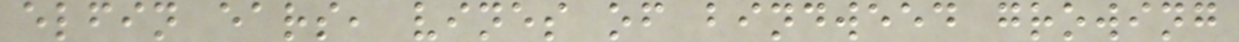elfin ears, vines of bindweed growing
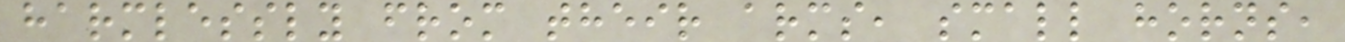harmlessly from their arms, small horns,
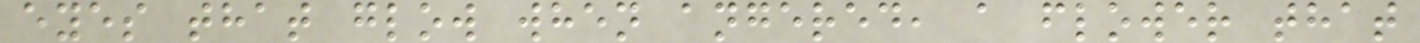eyes that glow when angered, a flower that
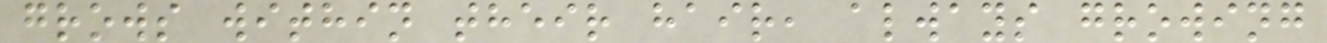grows within their hair, always growing
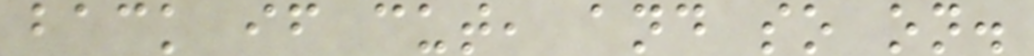back if cut, and so on.
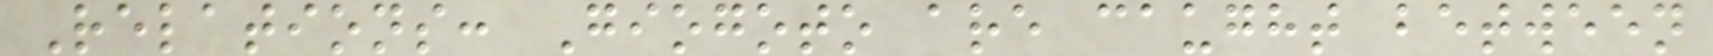Relations: Giogoto are caught between
